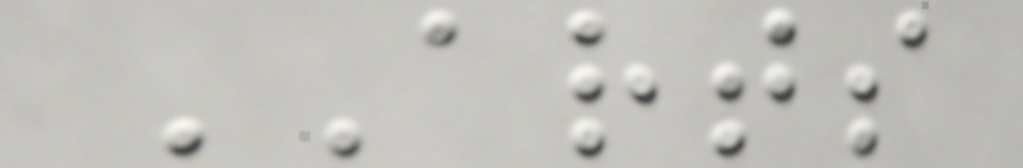ARTS
